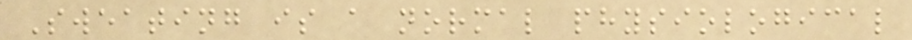Sweating is a normal physiological
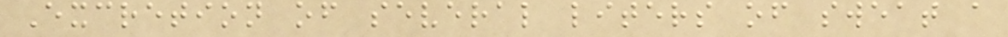Excretion of several liters of sweat a
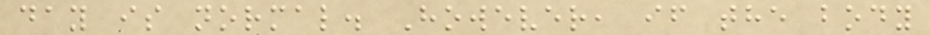day is normal. However, if the body
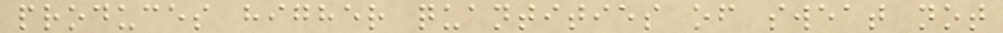produces higher quantities of sweat not
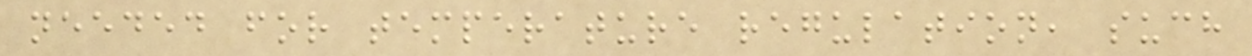needed for temperature regulation, such
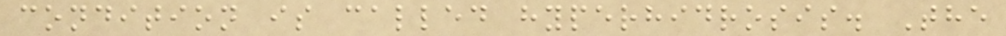condition is called hyperhidrosis. The
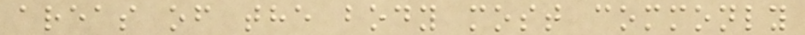areas of the body most commonly
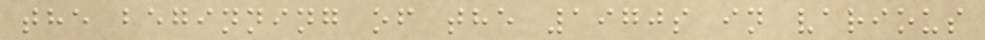the beginning of the 1970s in various
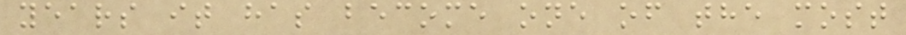years it has become one of the most
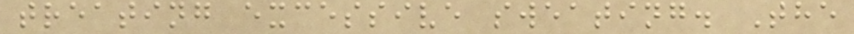treating excessive sweating. The
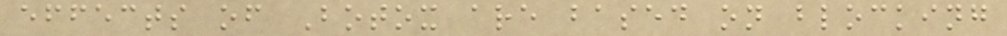effects of Botox are based on blocking
